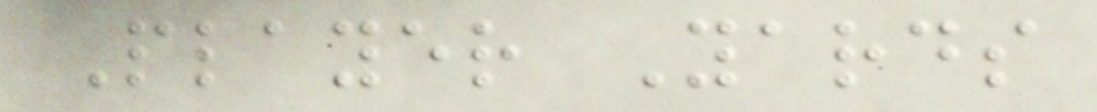Player Yards
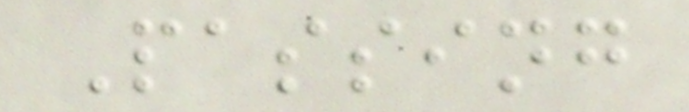Passing
